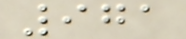971
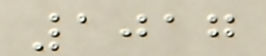1017
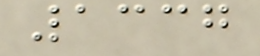1337
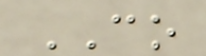CO
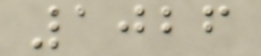1026
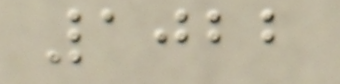1022
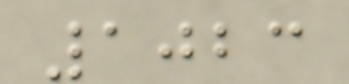1023
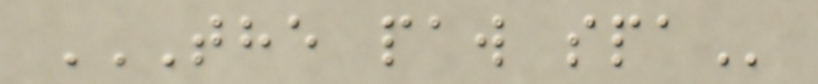THE PAW SPA
